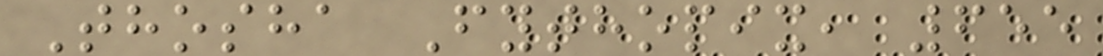Thosha Fythopix, 655
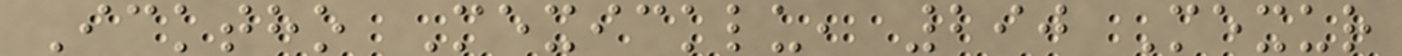Icktho Mexicklu, 290 Mexur
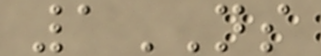1NS
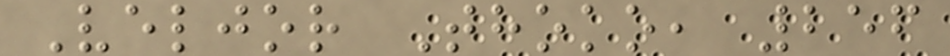Veljor Thoko, 256
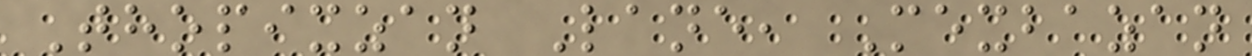Thopixzan Lane, Mexbazan
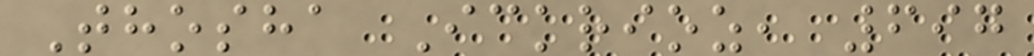Thosha Ickrioz, 697
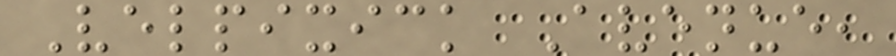Velpixick Avenue,
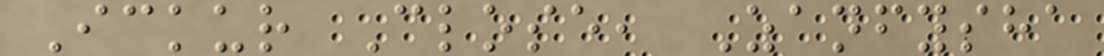Ickur Close, Zanfysha
